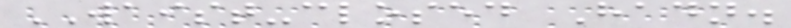WAIST-closed Hadn.
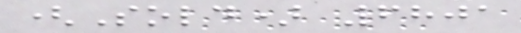(Sold) 6801
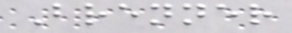Brenner
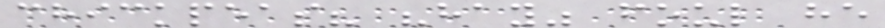chickpeas? "hay" foul he
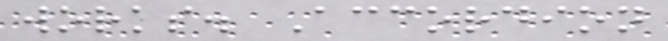works. Accordion
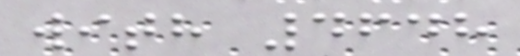with 4648
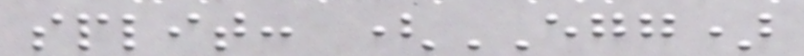split: (EGG)
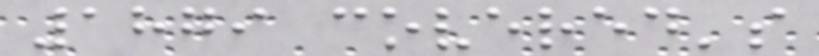1879 covered's
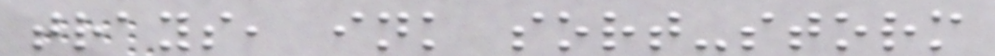trays, ink sort-storm
